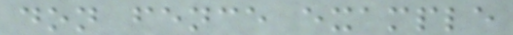don fence example
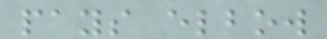pays elbow
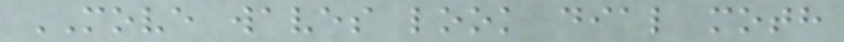MOVE waves look dial moth
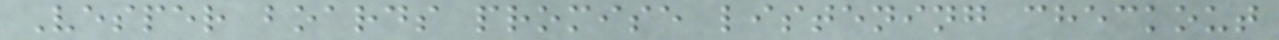Vesper boards promise listening checkout
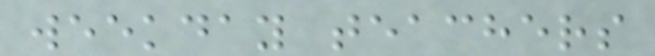weekday teachers
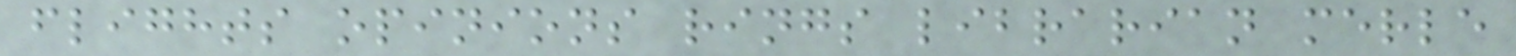flights opinions rings librarian merle
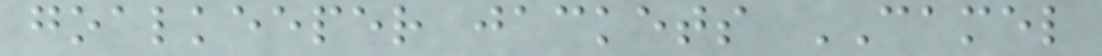goalkeeper jackets CAMEL
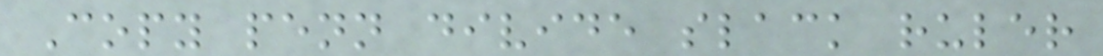Copy penn divide slack ruler
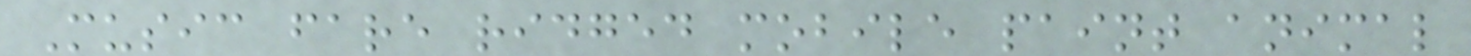Music fare ridged mobile paint animal
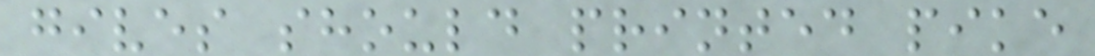gives should printed pike
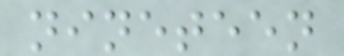nineteen
